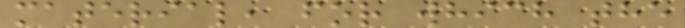material, for which the
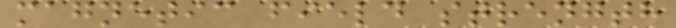magnetic field strength
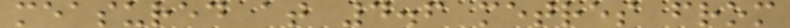measured at 4.6 metres from
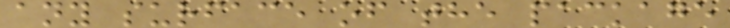any surface of the package
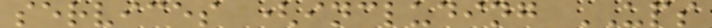services (including UPS
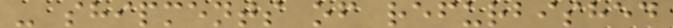- shipments of refurbished
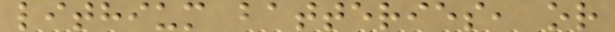lithium batteries, or
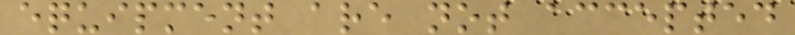equipment are not accepted
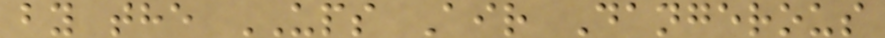by the UPS Air Dangerous
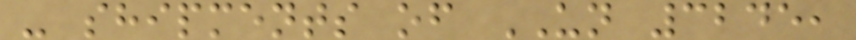- shipments of UN 3245,
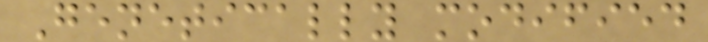Genetically modified
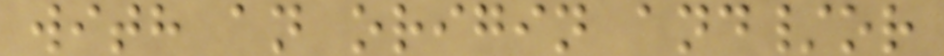with an origin and/or
